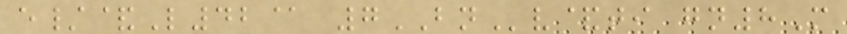e/&L42@ 7BNv&ti gn8M
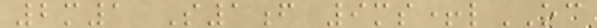2m1 S1f 9ms+lOC
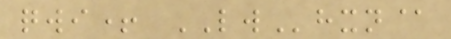qwi+ LWhxn@
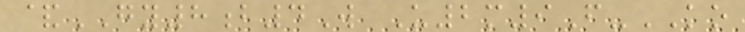&GY8b4W U2m9F-KO
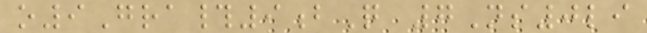o9Gra#9bQ 7Ns0li
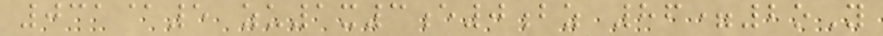031@5 zu1x3e0bz 86=2oY
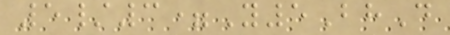5/3=Y5BhD
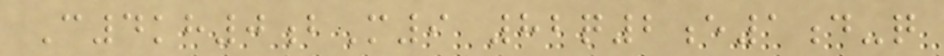C4kh0bM9 82q2e1d-q
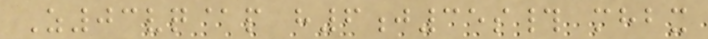Z03vq@p h6j35s# mhbx
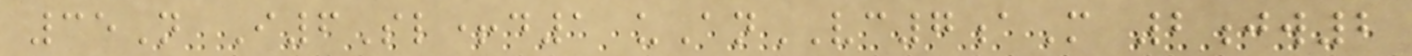35N I6Sl+d1 uAnVC7aM 2jw2
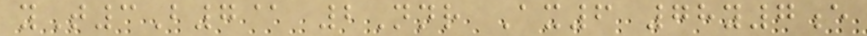yT3B7@ 2Nnr Ax6 78y7e
